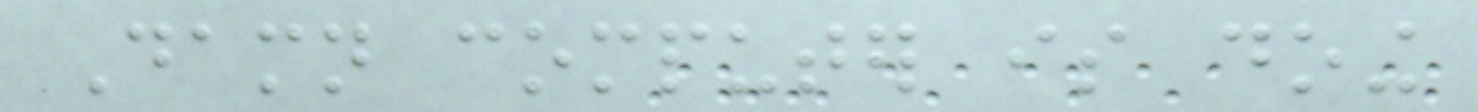Damn computer is doing
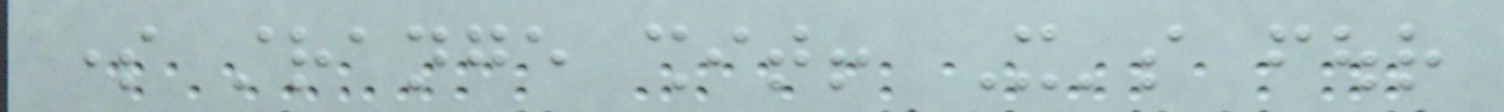some strange shit! It's four
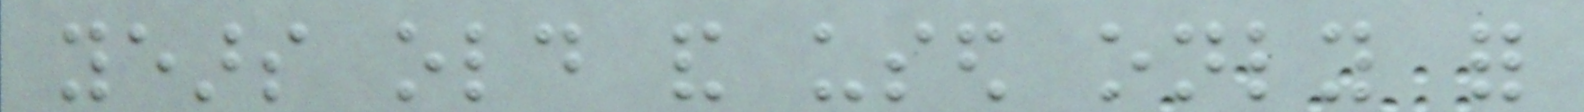years old and used only for
